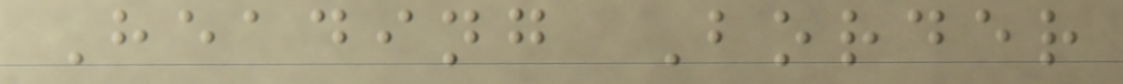Heading Border
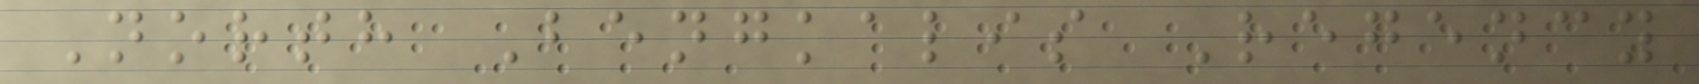North Bengkalis Regency
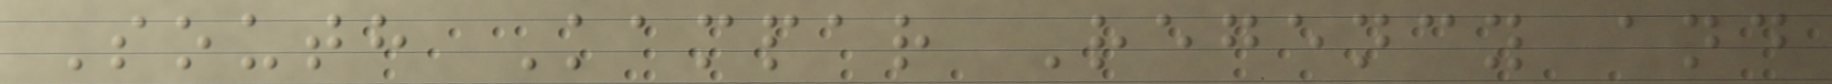South Kampar Regency and
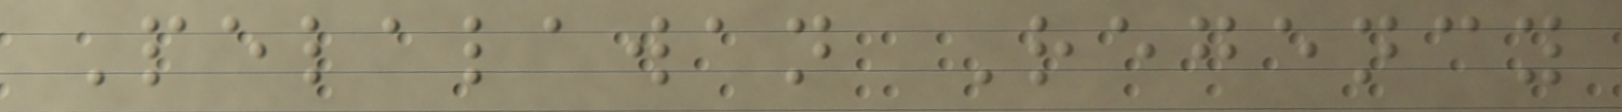Pelalawan Regency
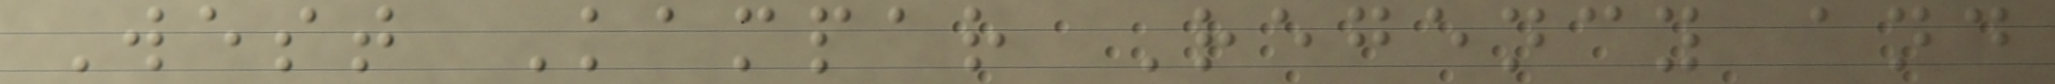West Kampar Regency and
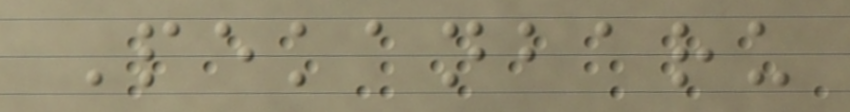Pekanbaru
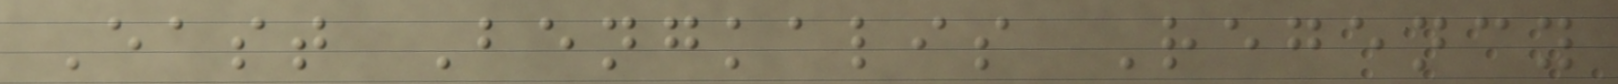East Bengkalis Regency
